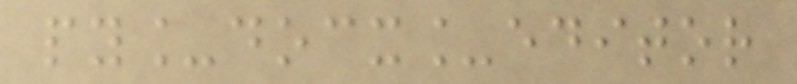py_docx_editor
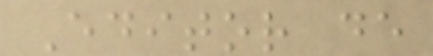Editor de
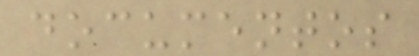documentos
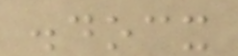.docx
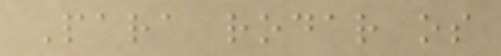Para rodar os
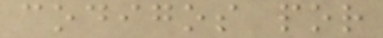codigos por
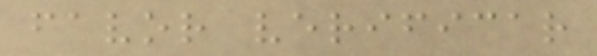favor verificar
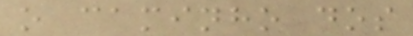o caminho dos
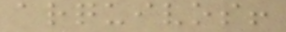arquivos!
